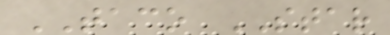TACO STAR
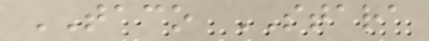TACO STARA
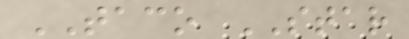TACO STAR
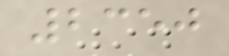2350
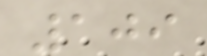109
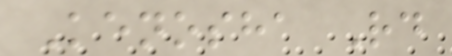Kenosha Rd
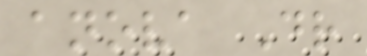anova Dr
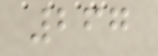267
